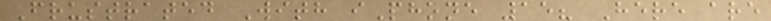Frustrated With iPhone 15? Here are
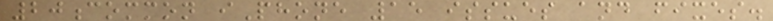20common iPhone 15 issues and fixes.
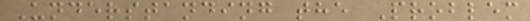Understanding the Problem
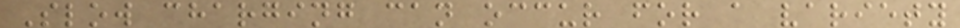Slow charging can occur for a variety
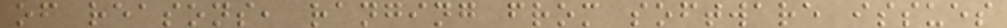of reasons, ranging from software issues
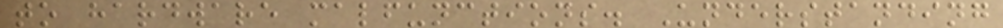to hardware malfunctions. Understanding
